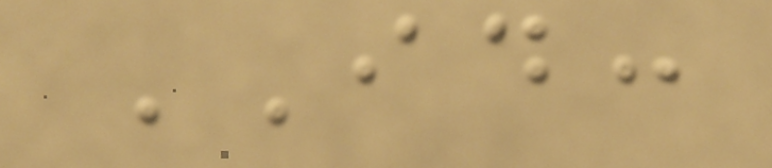ID:
